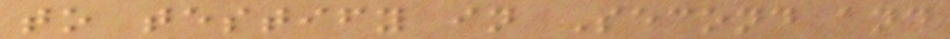to testify in Second and
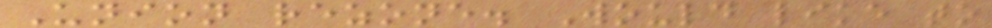Union rezone. Would like to
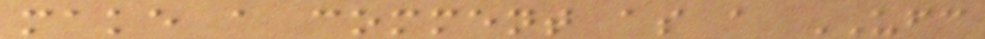make a comment as a UFC
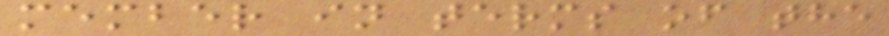member in terms of the
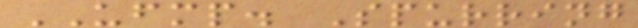UFMP. Spurring
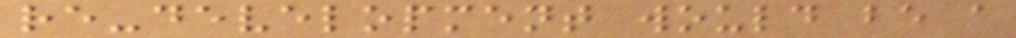re-development would be a
